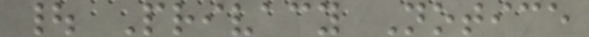| Privacy Notice
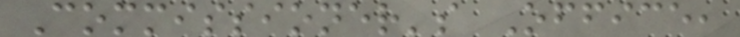Commissioner's Office,
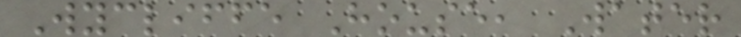Wycliffe House, Water
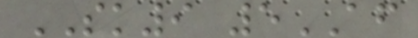SK9 5AF
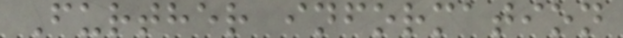Further information
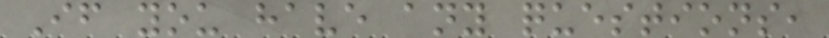If you have any questions,
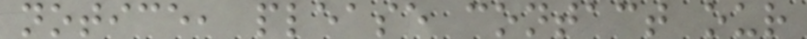notice, please contact our
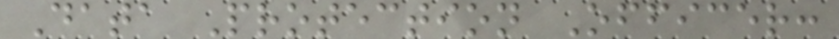Data Protection Officer:
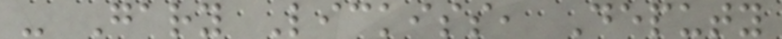- Gary Lickiss, Deputy
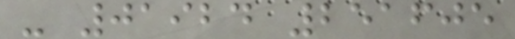- 01924 251605
